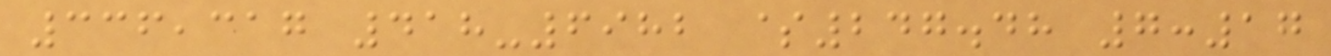336,317 418-6982 $247.48 7:17
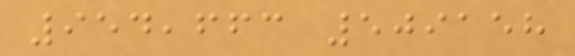954,663 509158
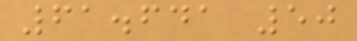61.641 50
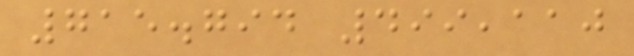715.794 499,110
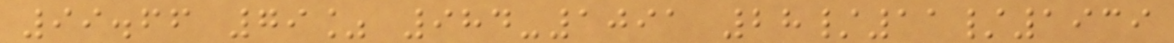99.66 79% 984-1091 28/11/1939
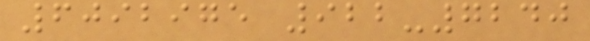6092975 922-7240
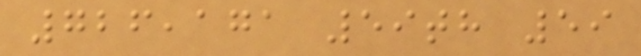726,171 59th 59
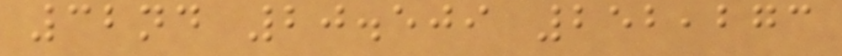32nd 20.509 252,273
